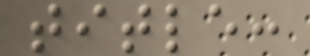title:
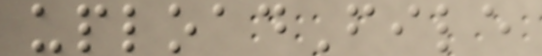uploadFile
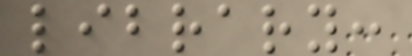library:
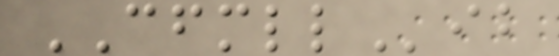CFMLLib
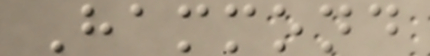Hammond
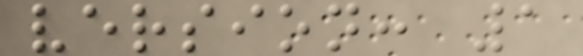version: 1
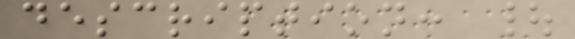description: |
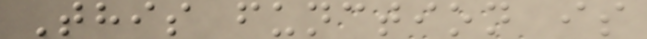This function is
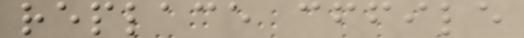replace cffile
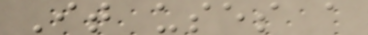It uses a
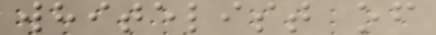whitelist of
